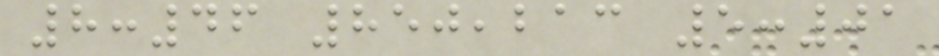8:46 850,213 5:01
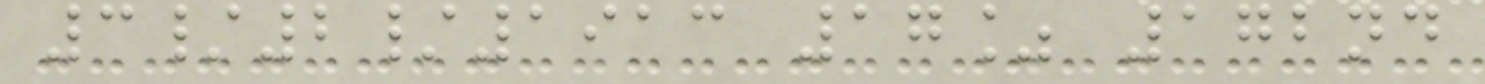3/2/1913 17% 172nd
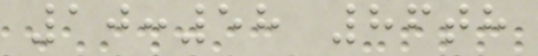10:58 86th
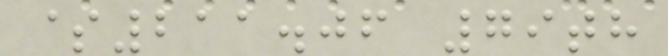$211.06 79th
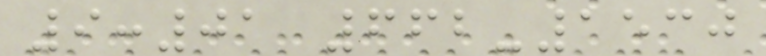9:01 662-1530
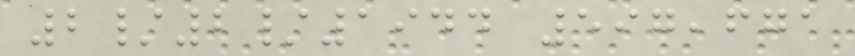2/2/1944 597,671
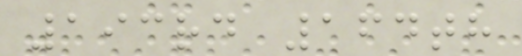193rd 164th
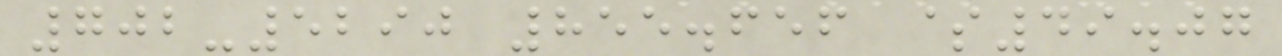702-5290 855.656 $49.07
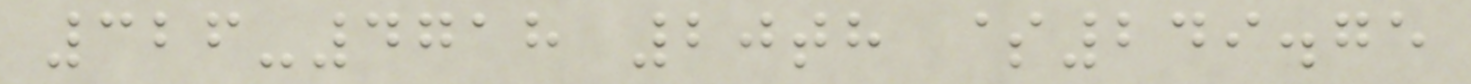326-4718 20th $249.75
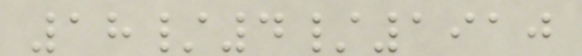18/4/1910
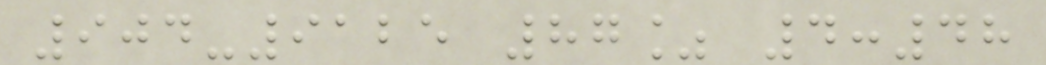904-9125 87% 4:48
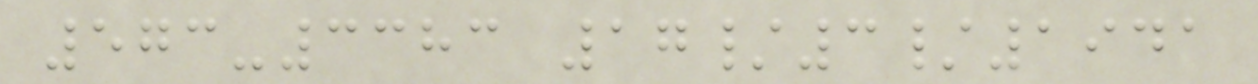573-3383 17/3/1941
